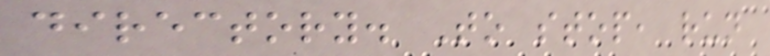directory. To stop, run
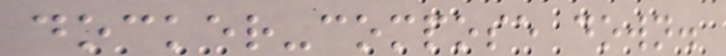docker-compose down.
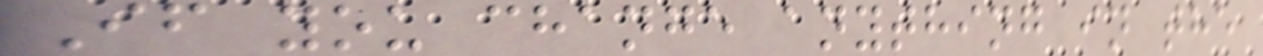If you change anything in the
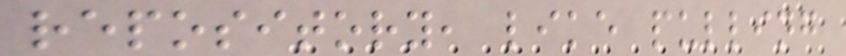repository, like pulling
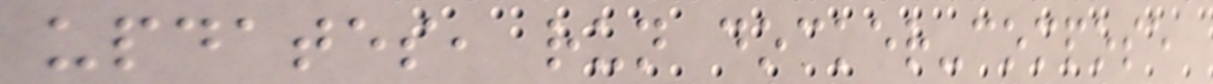updates, run docker-compose
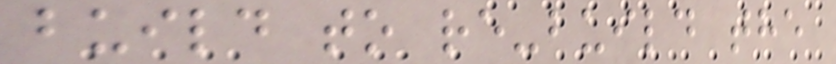build to re-build the
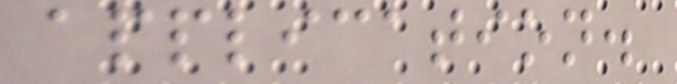application.
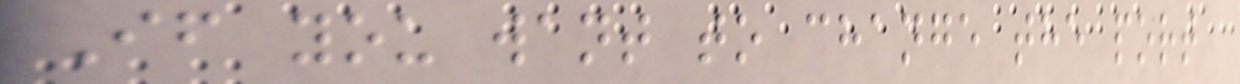If you want to change the port
